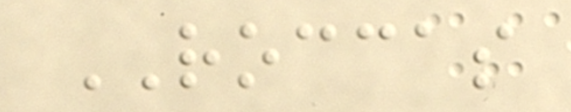ROCCAS
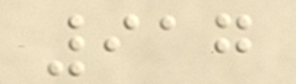917
